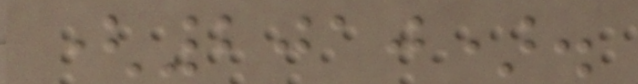(2010).
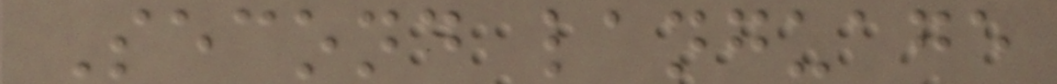Second language
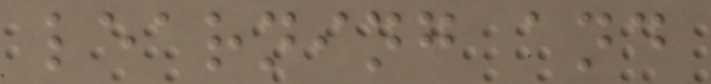learning and
